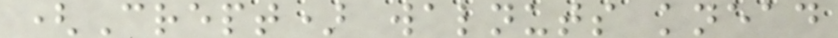(Crept) walnuts knead
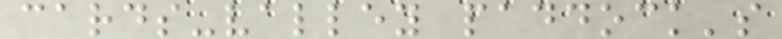cards-valley paddock's
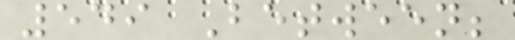549 Between;
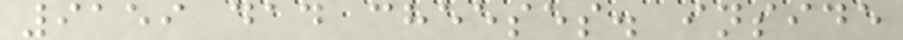9159 dad cheeses. inside
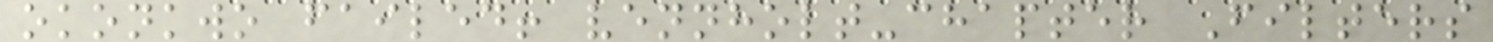okonkwo failed! vennholt-chapter Filters
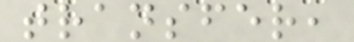transfer,
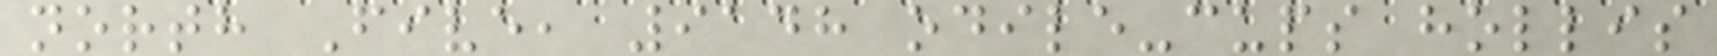north Five, 9148 odile-cups hollis
